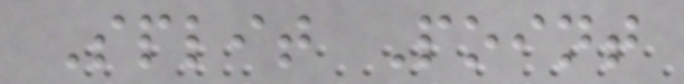Split Point
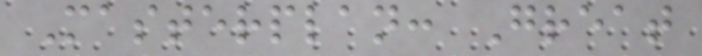Masterplan: Great
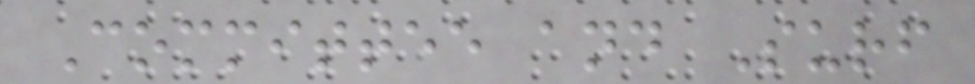Committee and Surf
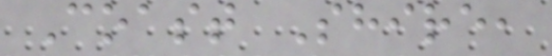Coast Shire,
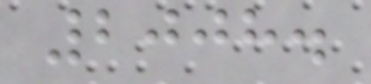2008.
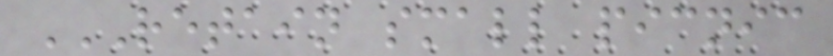RETAIN SMALL PICNIC
